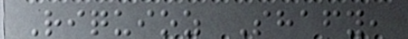Riquioz Shafy,
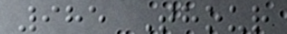985 Thour
